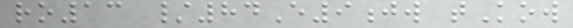ro13 /84E9jw tKow
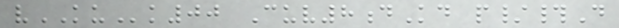vKUk00 Cuv8dKd p/#D
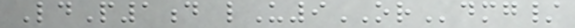LdP1d lU9ORdmg/
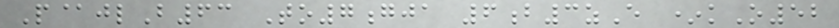P@jlB63 To7gja 6b3zE *kO52
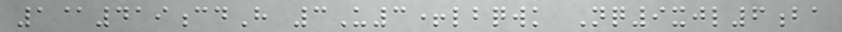1@419cdH 3U3+lbqwk Nq9xjl6ba
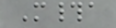M#a
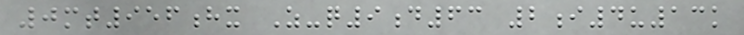0mt956hx Z-q9d63 2i4u13k
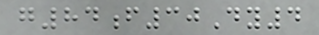g84f30Dy4
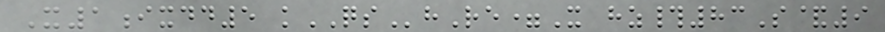X1ixdd5 kQShRe=X hz#83S&9
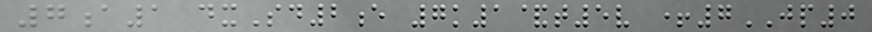7a1 dxSd2e 7k1&t5v +7JP0
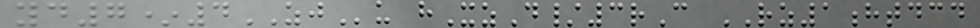yd7*4ZJu hXzD/3rC RZ1htdcd
